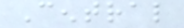Central
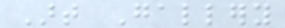Art Gallery
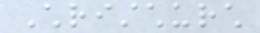Christchurch
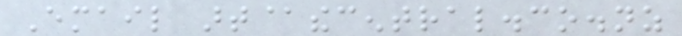Email art@thecentral.co.nz
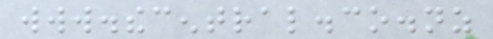www.thecentral.co.nz
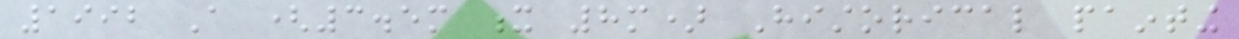1992 A (3.5m x 8m) Historical painting
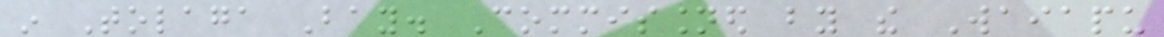in Tolaga Bay. Commissioned by the Waiapu
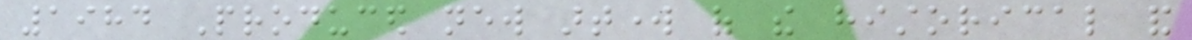1984 Produced new artwork of the historical and
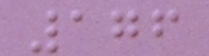176
